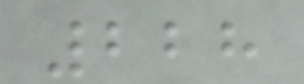228
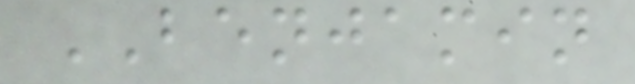BENJAMIN
